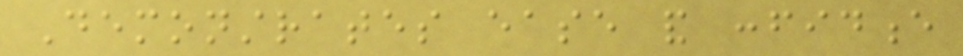Demonstrates ease and confidence
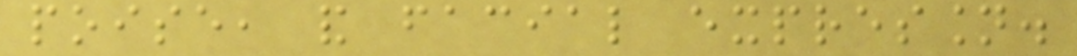poise, and facial expression.
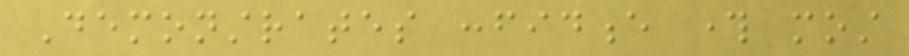Demonstrates confidence through most
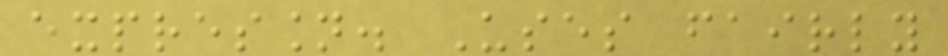expression. Uses fairly
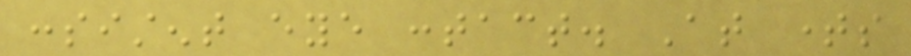consistent eye contact. At times
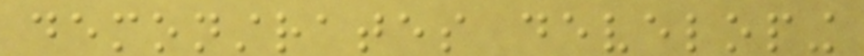demonstrates developing
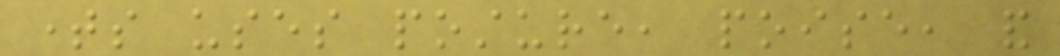times uses posture, poise, and
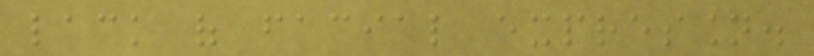lack of facial expression.
